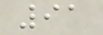91
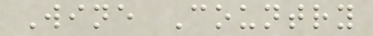Wine Country
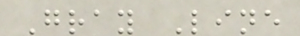Gray Line
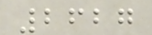2627
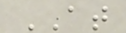AT
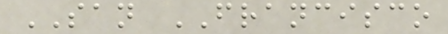SAN FRANCISCO
